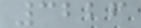3226
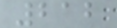212
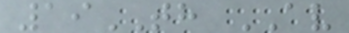19TH AV
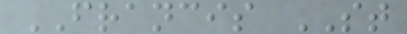FRANCIS ST
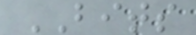BITS
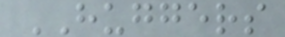HUGGERS
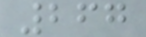267
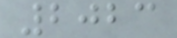2023
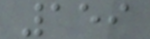159
